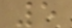5
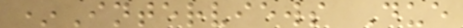*Interviews Due
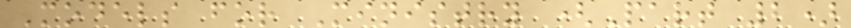Models for Ministry (Part 2)
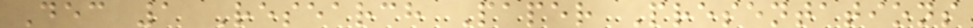Dec 1 Research Paper Presentations
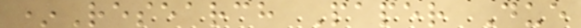*Research Paper Due
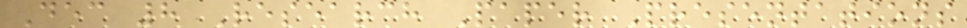Dec 8 Research Paper Presentations
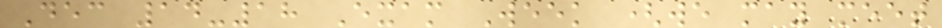Dec 14-18 Exam Week (we may meet
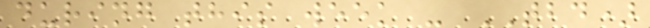during this week - TBD)
